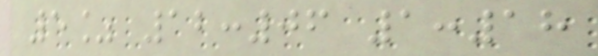5% 12:06 1:18
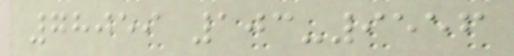78059 103-9556
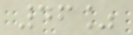46%
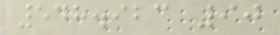548.923 90
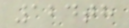124th
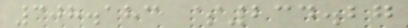308.183 $234.27
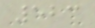523
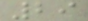29
